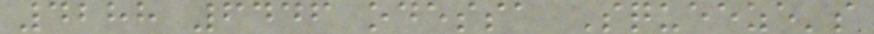4288 6446 odessa Squeeze's
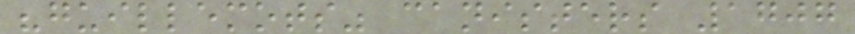"guillemots" canisters 1707
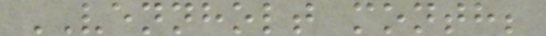VENNHOLT month;
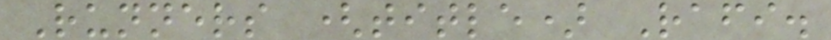Runners (title) Rafi.
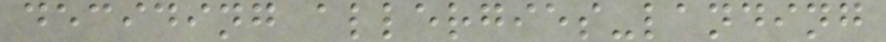deciding allergies-landing
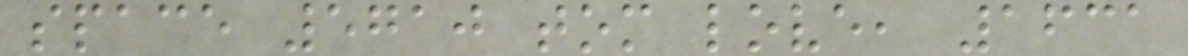space 5710 tom love, 1631
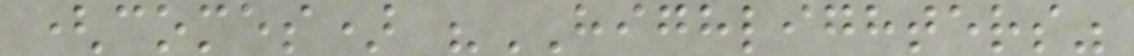(comes) "HIGHLIGHTERS"
